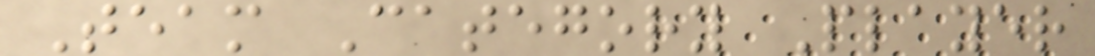Team Category Player
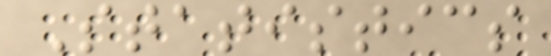Statistics
